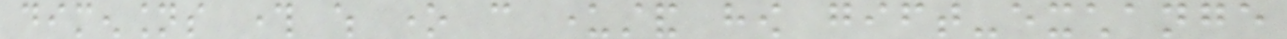dimensions through which one can understand how gift-exchange
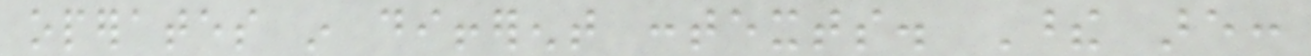operates in different contexts. These are:
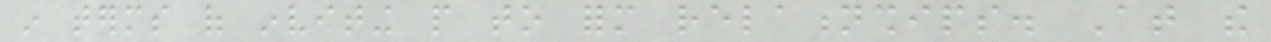in terms of inviting people to form relationships. At the
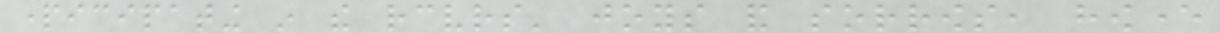participating in the receivers' joys and sorrows, however
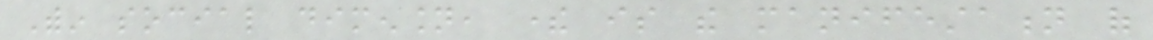Within social dimension, there is the manifestation of
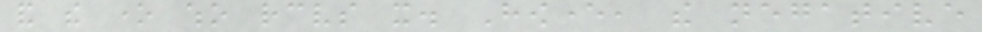and the one who receives it. However, the negative
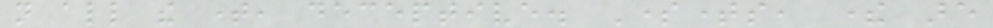not all the time, deceptive. Sometimes, there are
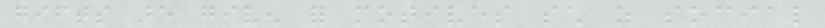gifts are given for motives such as social
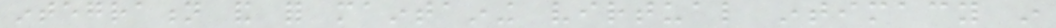integration and for maintaining virtual intimacy in
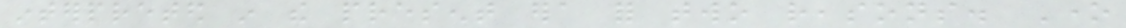interpreted in the present era for two reasons. One
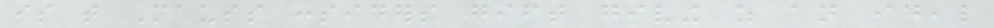is that Mauss considers gift giving as an ideal
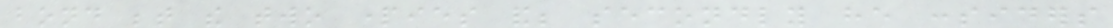bond between the two parties and; secondly he considers
